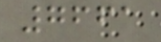7661
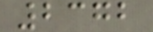2372
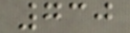730
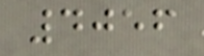4056
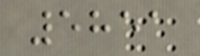5851
